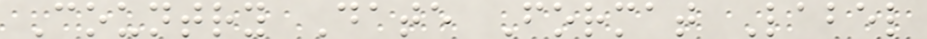Country Date Format Label
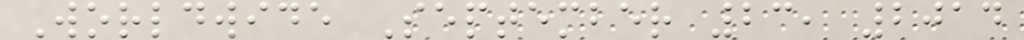Worldwide September 23, 2014
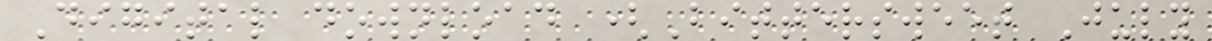Digital download (Bittersweet July
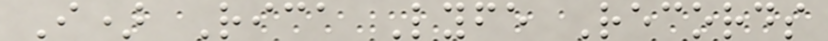I) Rica Lyfe Records
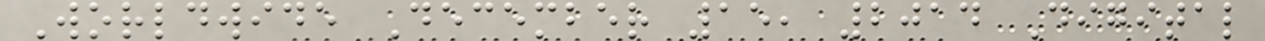Worldwide December 15, 2014 Digital
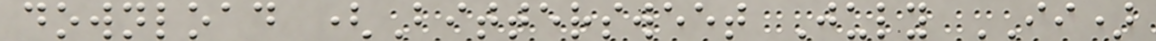download (Bittersweet July II)
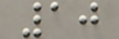10
